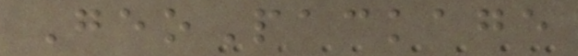GeoPackage
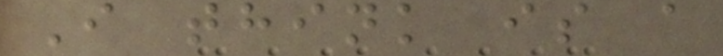I think is a
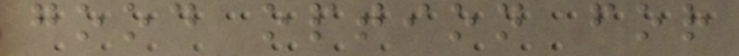good option for
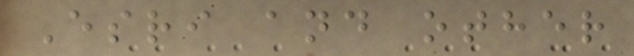Esri and other
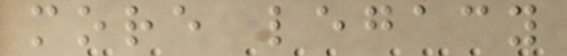more legacy
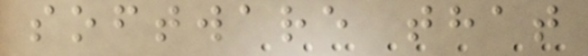software that
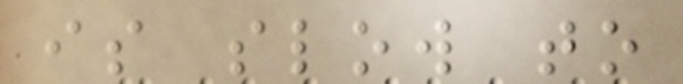is slow to
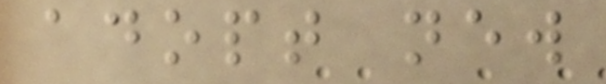adopt new
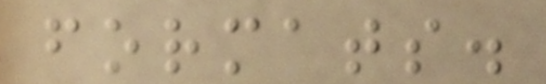formats.
